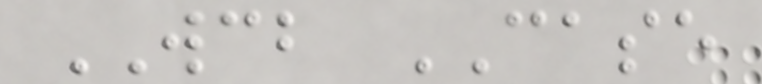WCB CASE
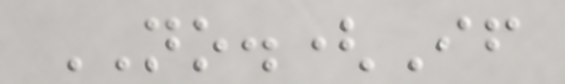NO.(If
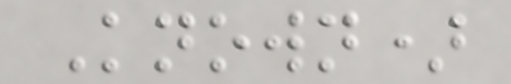Known)
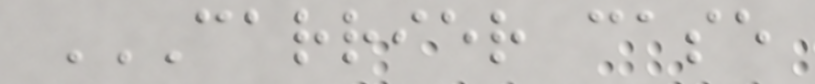CARRIER CASE
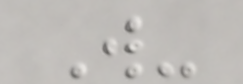W-
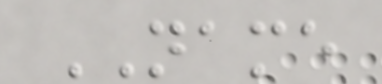NAME
